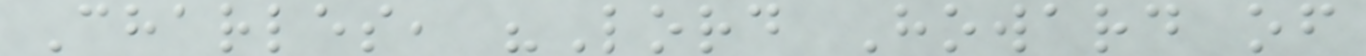Charles, "Lord Howard of
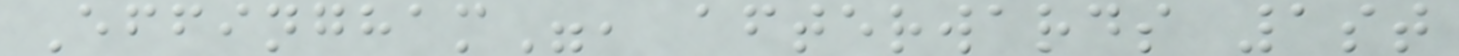Effingham", afterwards 1st
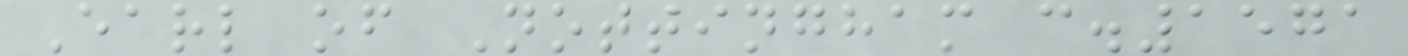Earl of Nottingham c.1571
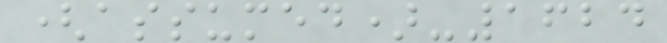(assumed)-1624
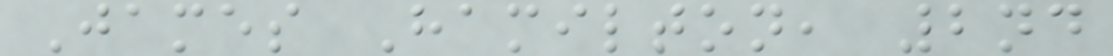James Hamilton, 2nd
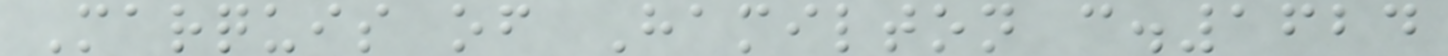Marquis of Hamilton c.1624
